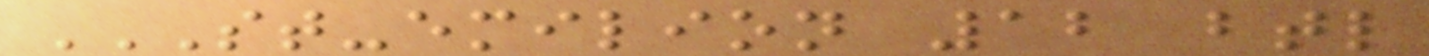ST-EMILION 12 BTL
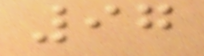97
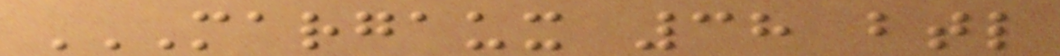MARGAUX 38 BTL
